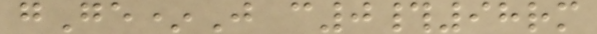gGe*J c0#98rm
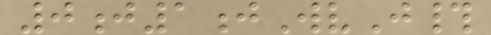0j1jWvJ#
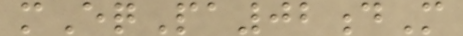mEqPa02dM
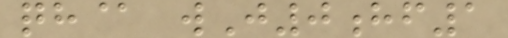qh@ wJ0hf1
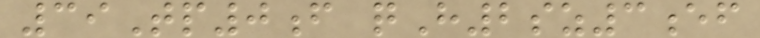39Tp0f qH2sz3ef
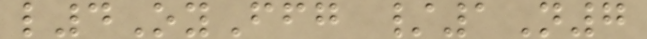l4OyFfg /1N7
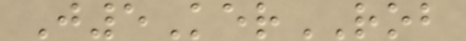J5KerROB
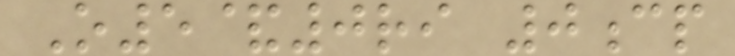O5&0ri 0cp
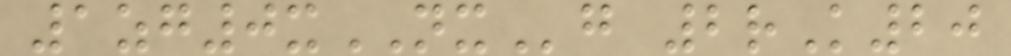1zg0xNXg 2rK20
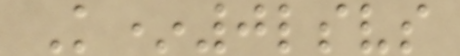K*0lsvs
